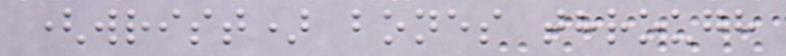(wrist) bones through
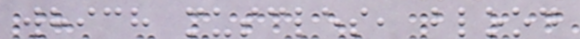which muscles, blood
